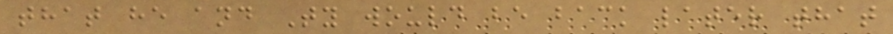that he and Ty would be back later that
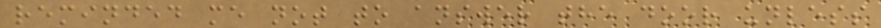reminded me not to answer the door unless
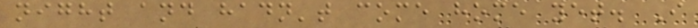night and hadn't come home yet. I
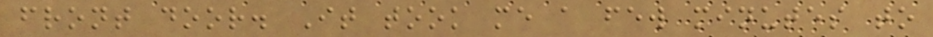front door. It took me a few minutes to
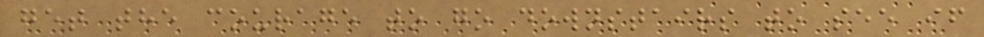get the courage to go downstairs to see if
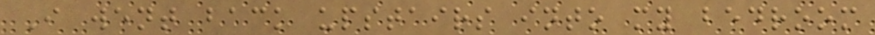I went back upstairs into my bedroom
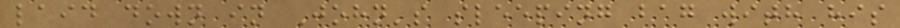laid down in John's sleeping bag with his
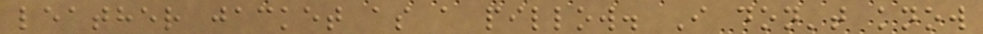leather jacket as a pillow. I don't know
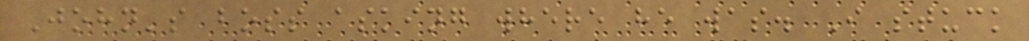John's boss asking where he was. I stuck
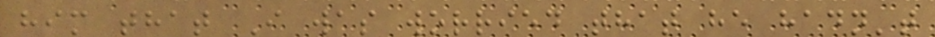him that I was worried that he hadn't
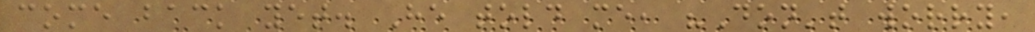come back yet. He told me, "Don't worry,
